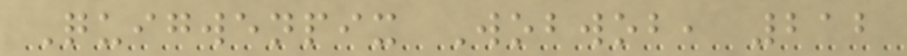Quigwenpix Wobwob, 212
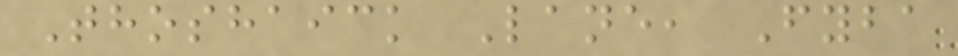Thoshaick Lane, Fyba
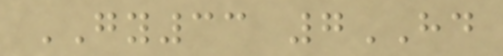GY33 7HD
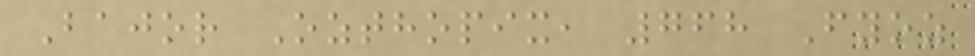Bajor Ozthopix, 768 Fyoz
